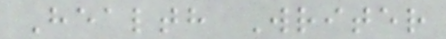Health Writer
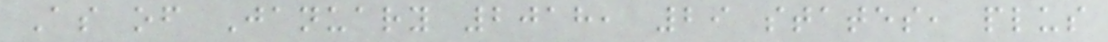As of January 2018, 29 states, plus
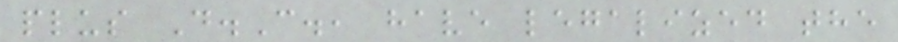plus D.C., have legalized the
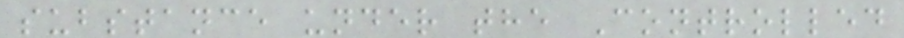substance under the Controlled
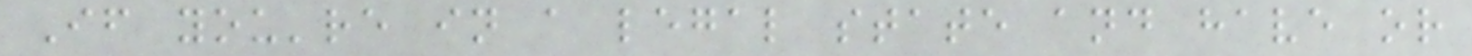If you're in a legal state and have or
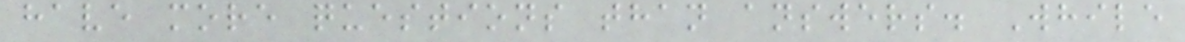have more questions than answers. While
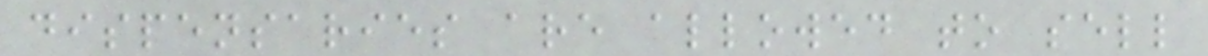dispensaries are allowed to sell
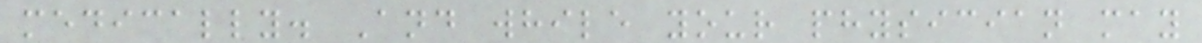medically. And while your physician may
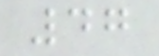47
